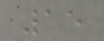15
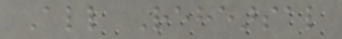All Rehearsal
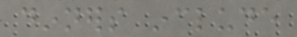dinners include
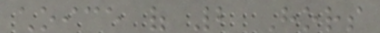choice of 2 Hors
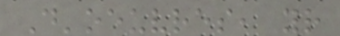D'oeuvres, your
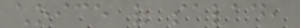choice of salad,
